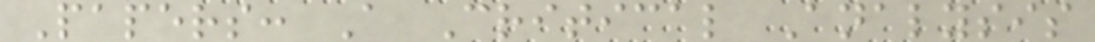Papers: A Critical Analysis
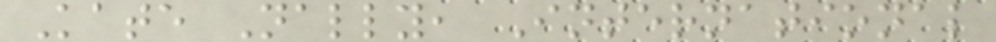Kate Nally, International
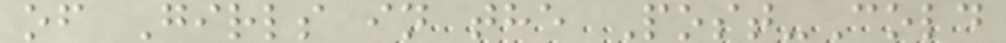of Girls in the Post-Cold
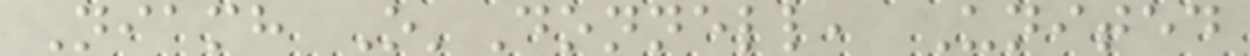Niamh O'Donnell, United
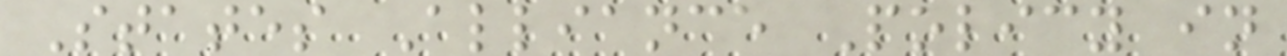States Alliance Policy in
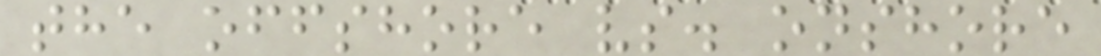the offshore vs. onshore
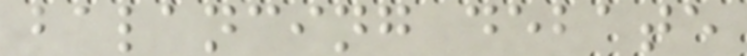balancing debate
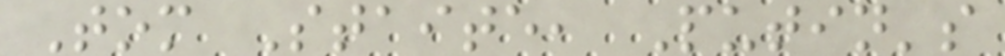Tom Staite, Putin's
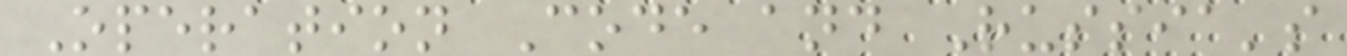Operation Code and Russia's
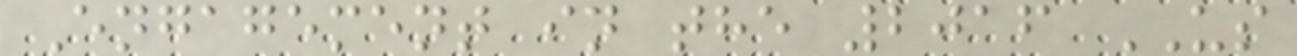Engagement in the 2016 US
